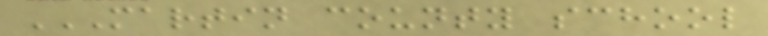MARTIN COUNTY SCHOOL
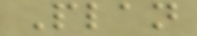Plan
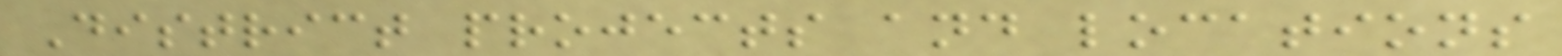District projects and locations
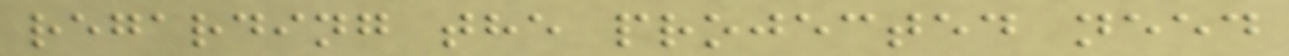regarding the projected need
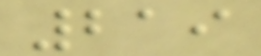219
